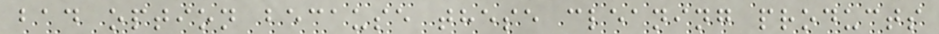bad option because these cleaning products
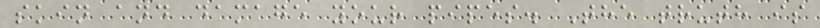skin and damage your pipes. The truth is
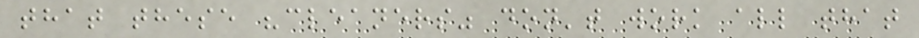that these "cleaners" don't work all that
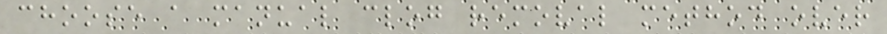choose a manual clog removal method over
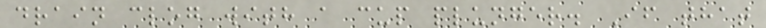drain clog with a cup plunger. If that
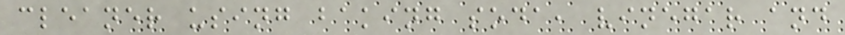cleaner using baking soda, vinegar and
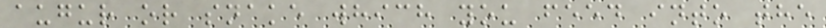augur or snake which you feed into the
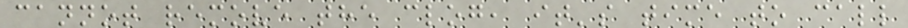cannot remove the clog, it's time to call
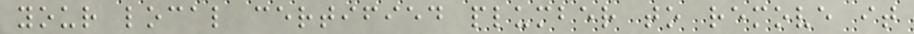your local certified plumber to remove it
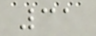31
